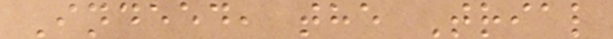Indeed, the Trial
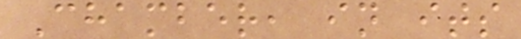Chamber, in its
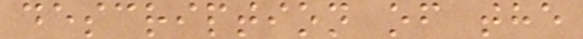description of the
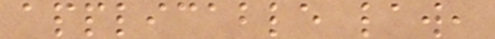applicable law,
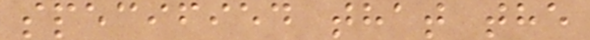specified that the
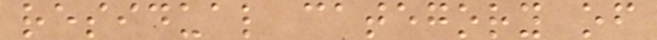residual category of
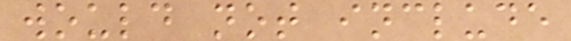would not include
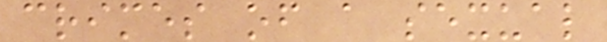crimes of a sexual
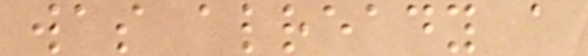was already a
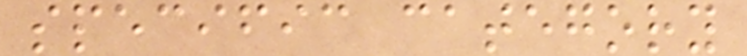specific category
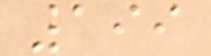199
